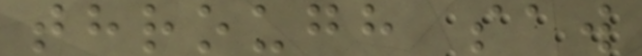through saw
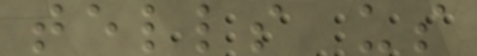tells us
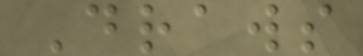Draws
